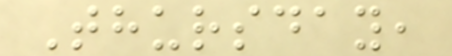Thursday,
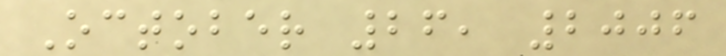October 26, 2006
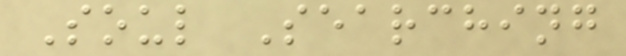Soul Searching
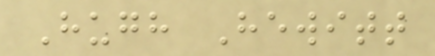Hugh Hewitt
